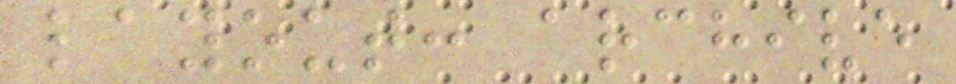layout: archive
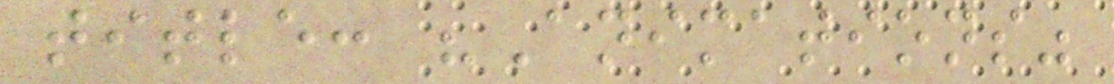title: "Animations"
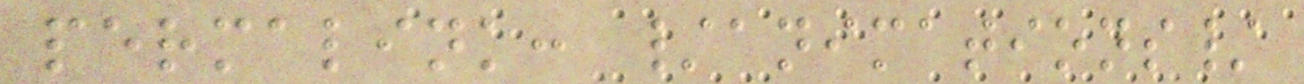permalink: /animations/
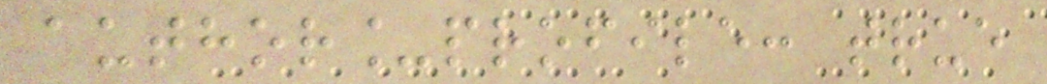author_profile: true
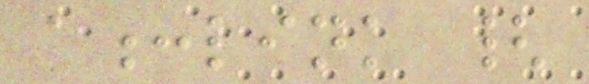a:link {
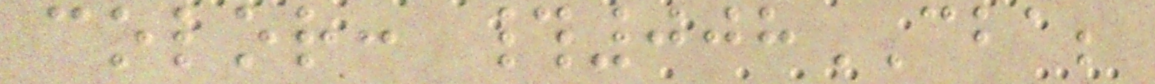color: #008CBA;
